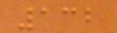132
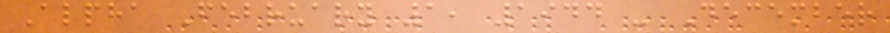Alpha February 1, 1944 - December
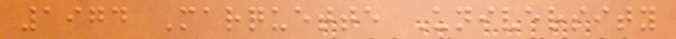1974 Marquette University
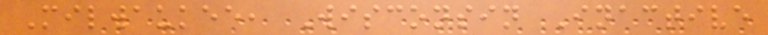Milwaukee, Wisconsin Inactive
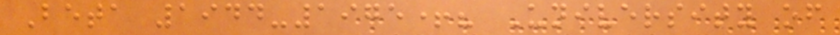Beta 1944-1975+? University of
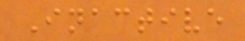Inactive
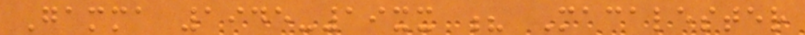Gamma 1945-19xx ? Macalester
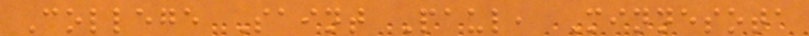College Saint Paul, Minnesota
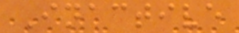Inactive
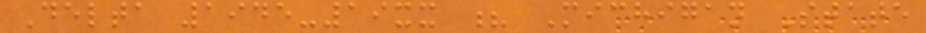Delta 1945-19xx ? Michigan State
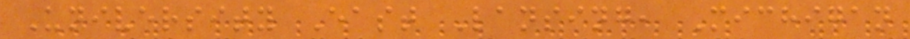University East Lansing, Michigan
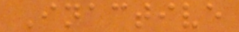Inactive
